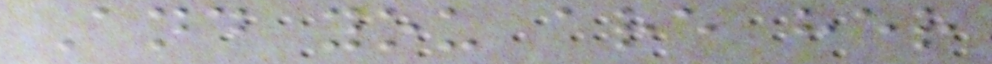And you are her
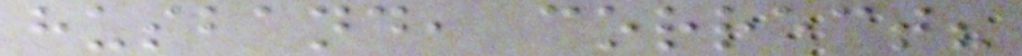husband, correct?
